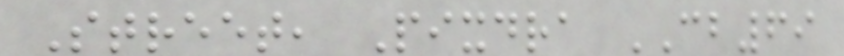Street, Pixdra CB69
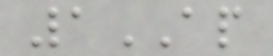1AP
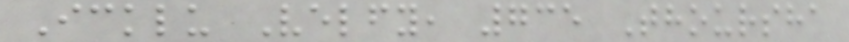Icklu Velfy, 735 Thoursha
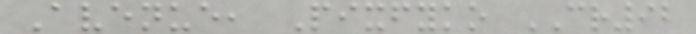Avenue, Pixfyko CR92
